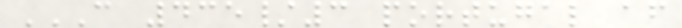C 435/3 PORTUGAL AF
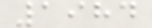1984
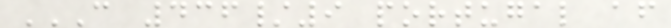C 436/9 PORTUGAL AF
